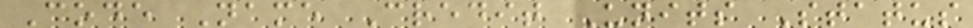Code Name Credit Units Status
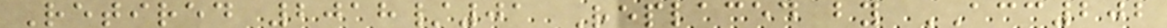Retired 2018/01 Replaced by ACC202
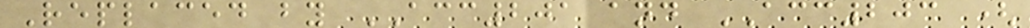Replaced by ACC201 and ACC203 (
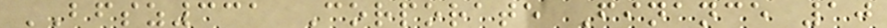BFSZ331 Corporate Finance 10
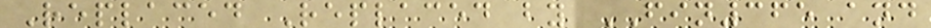Replaced Replaced by FIN365 and
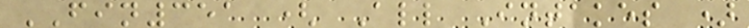FIN351 ( All Intakes )
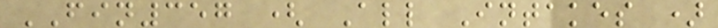FIN357 ( All Intakes )
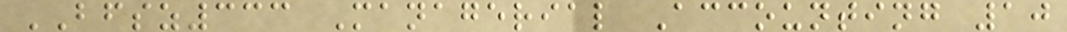BFSZ333 Managerial Accounting 10
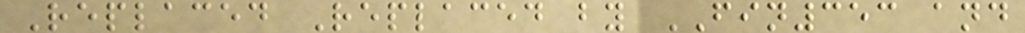Replaced Replaced by FIN353 and
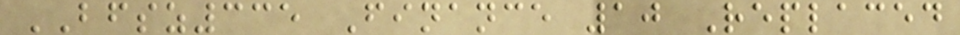BFSZ335 Finance 10 Replaced
